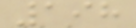198
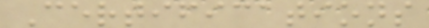Certifications
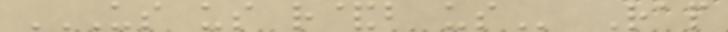US US R&B US Rap
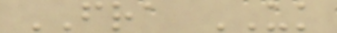FRA UK
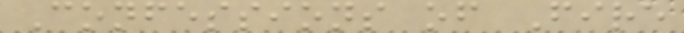Confessions of Fire
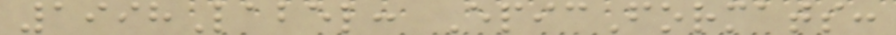1998Label: EpicFormats:
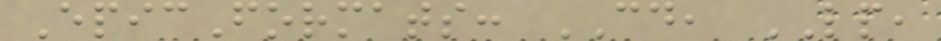EpicFormats: CD, LP,
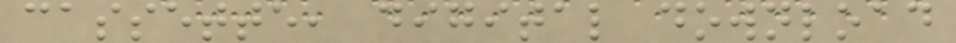cassette, digital download
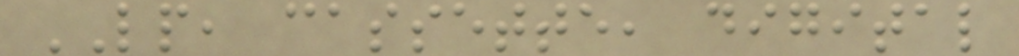LP, cassette, digital
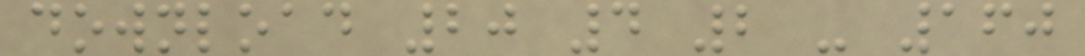download 20 4 2 - 160
